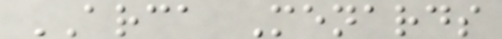ARCA Menards
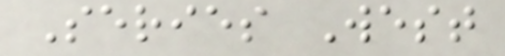Series West
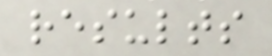results
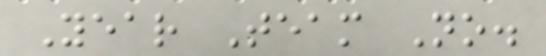Year Team No.
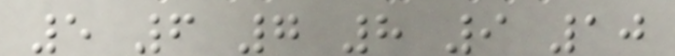5 6 7 8 9 10
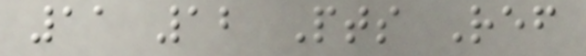11 12 Pts Ref
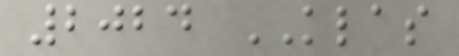2024 KLAS
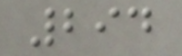294
